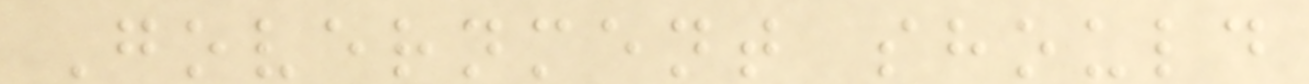Government should
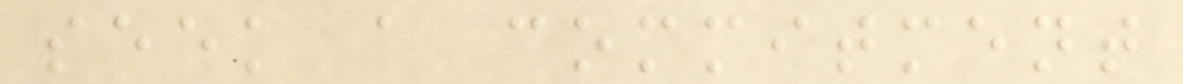seek a commitment
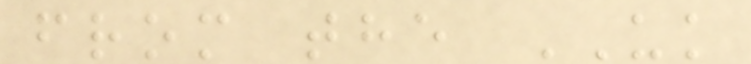from the UK
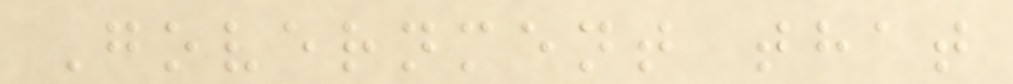Government that
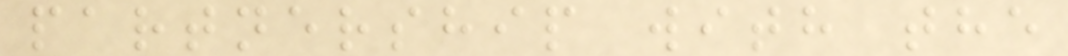partnership with the
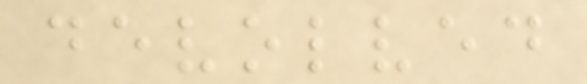devolved
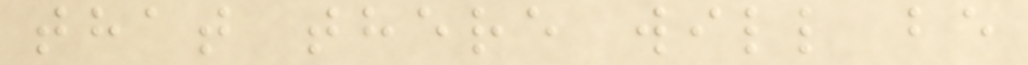that there will be
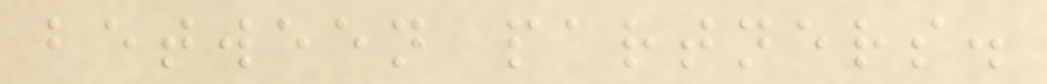between partners.
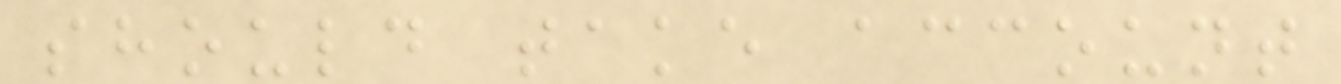should take account
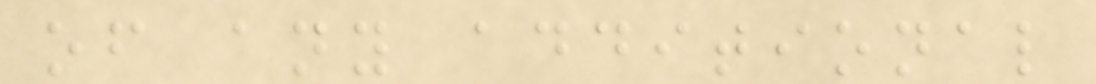of any additional
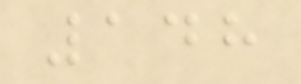148
